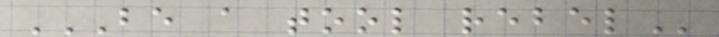BE A TOOL REBEL
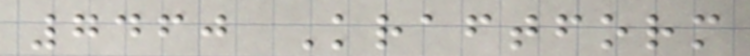7460 Kraftform
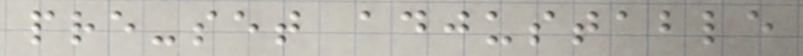pre-set adjustable
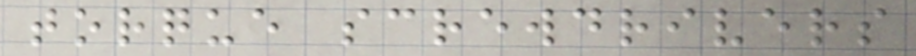torque screwdrivers
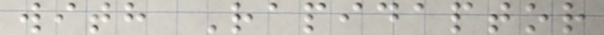with Rapidaptor
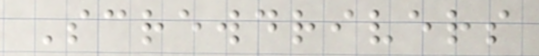Screwdrivers
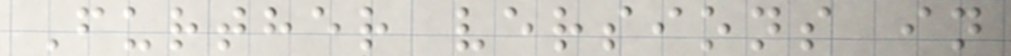Further versions in
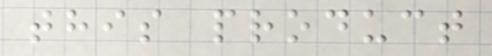this product
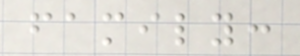family:
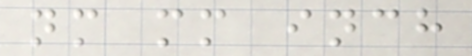nm mm inch
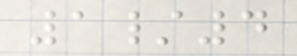1/4
